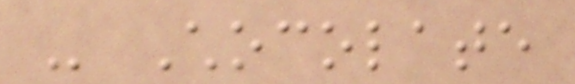- Chocolate
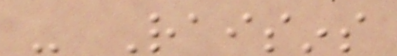- Raisins
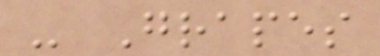- Grapes
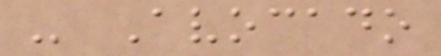- Avocado
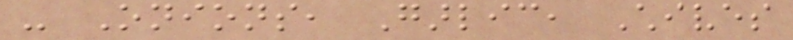- Onions, Garlic, Chives
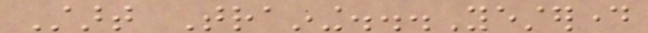Start Training...Yesterday
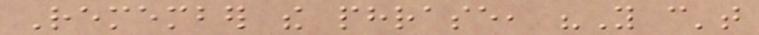Remember the phrase, "You can't
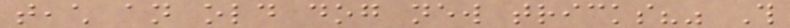teach an old dog new tricks?" This
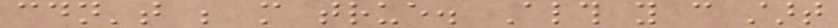couldn't be more true. Although you can start
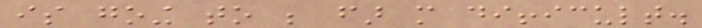is going to be far more difficult.
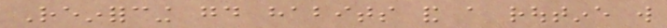Reinforcing good habits and a routine will
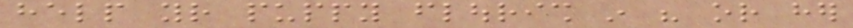help your puppy flourish in his or her
